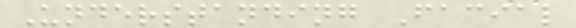Understanding Facial
